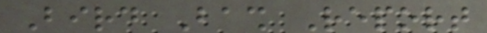Bird Bash Report
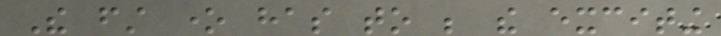The first one has to be the exciting
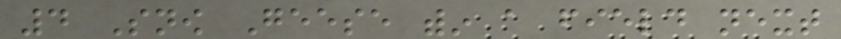4 Snow Geese within a field next
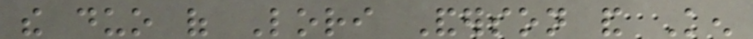the duo of Lori Anderson and Ken
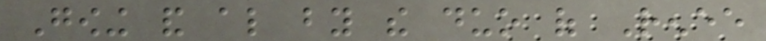Gowing and also by the duo of Renee
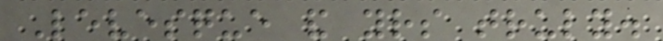Levesque and yours truly.
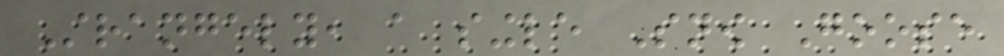Strangely, a single Snow Goose
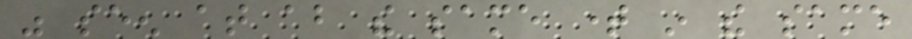was seen at about the same time in the same
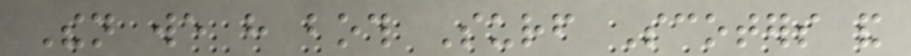Then we have both Surf Scoters and
